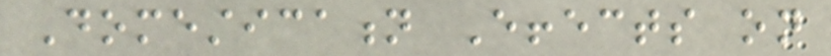Domestication Effects on
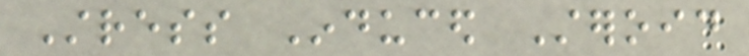Stress Induced Steroid
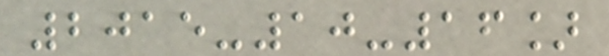2015-10-16]
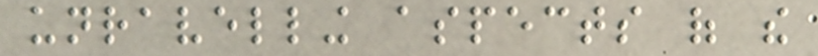unravelling aspects of the
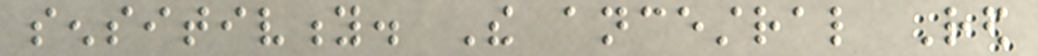sensitivity. The ancestral Red
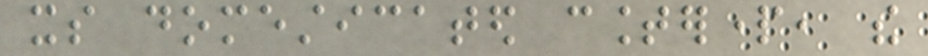its domesticated counterpart, the
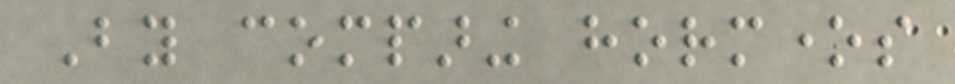By comparing hormones
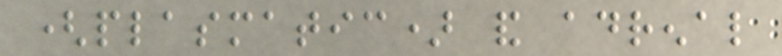(plasmatic) and adrenal
